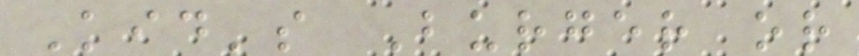Kid's Burger or
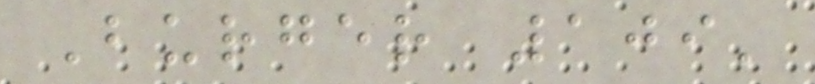Burger 109'
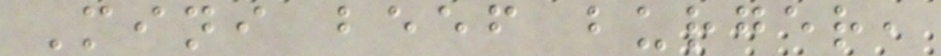Mini beef burger,
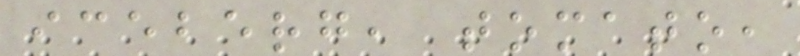iceberg, tomato,
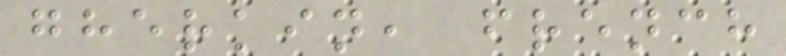gherkin, french
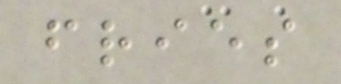fries
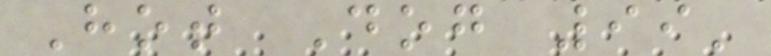Hot Dog 99'
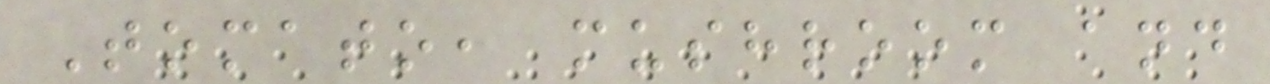Tomato, mushroom and
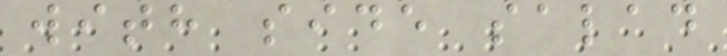with side salad
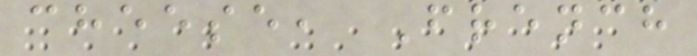cheese, French
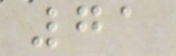71
